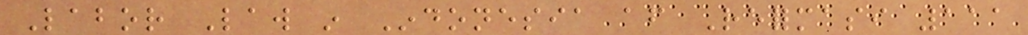Labor Law in Indonesia after Reformasi 111
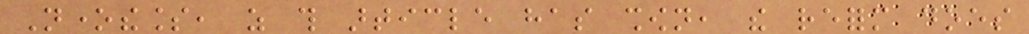Nonetheless, as this article has shown, the reform does
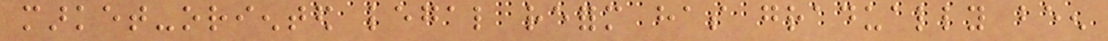market-oriented legal reform has gradually been
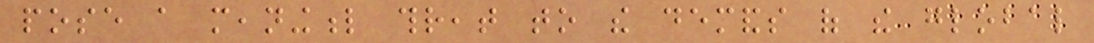pose a meaningful threat to the demands of the global
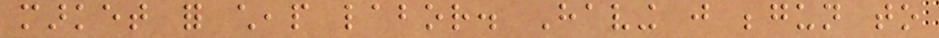market for cheap labor. Having just begun to
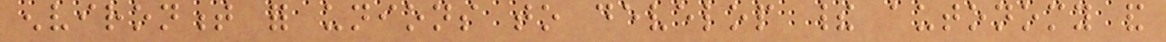environment for unions to develop their autonomy and
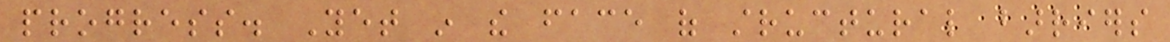progress. Yet in the face of structural barriers
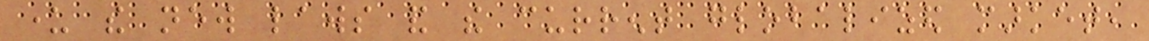under the new laws and the current globalized market,
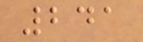241
